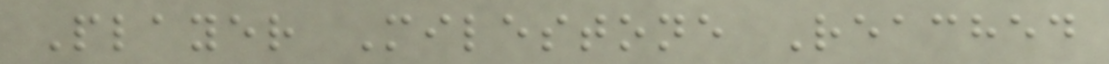Player Milestone Reached
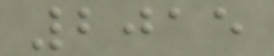2015
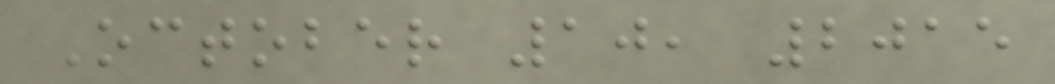October 10, 2015
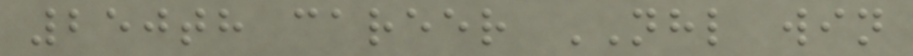250th career NHL win
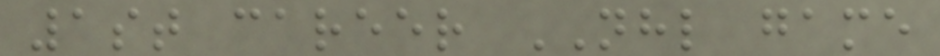1st career NHL game
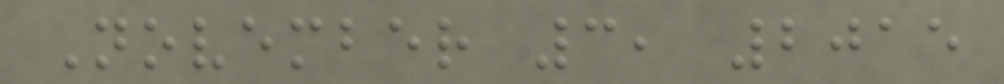November 3, 2015
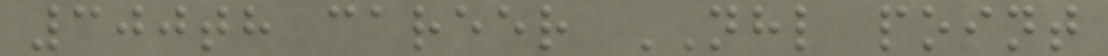300th career NHL point
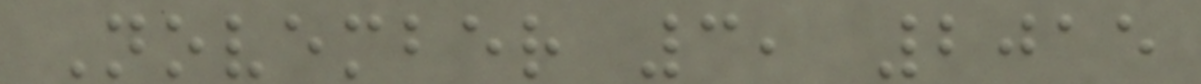November 3, 2015
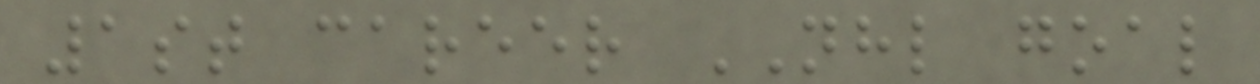1st career NHL goal
